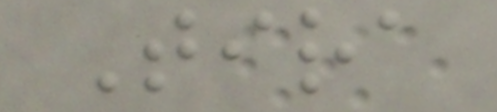Tira
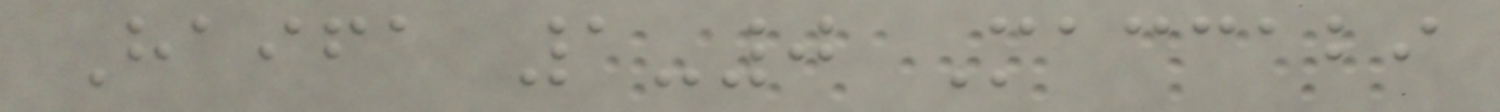Haifa 1-0 Maccabi
